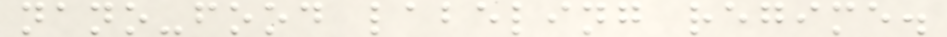nano-food labeling regime.
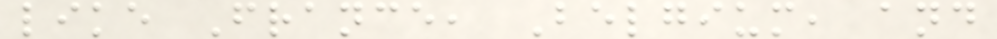like France, Belgium, and
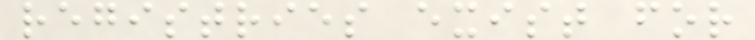registries exist for
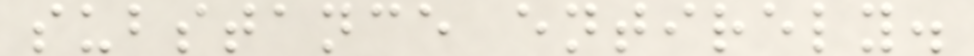substance entirely.
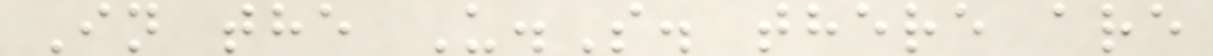In the U.S. there are
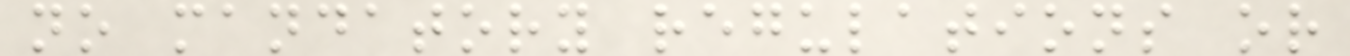no mandatory regulations or
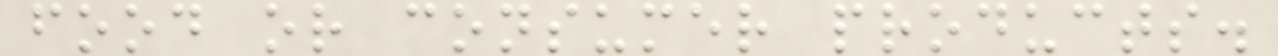food or consumer products.
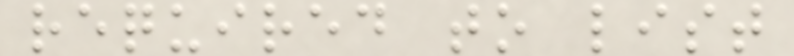required to list
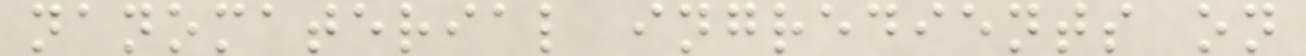nanomaterial ingredients on
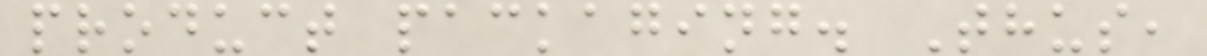product packaging. Thus,
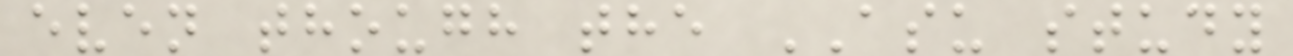even though the ASU study
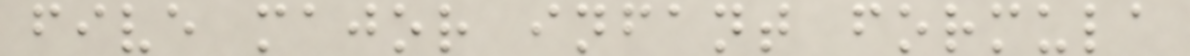five major infant formula
